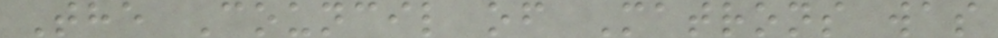The Council of Matrons was
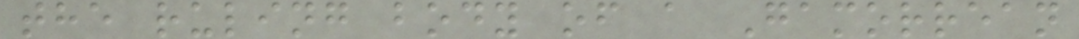the ruling body of a Gamorrean
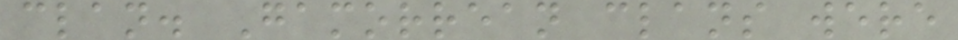clan. Gamorrean clans were
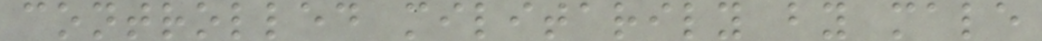controlled militarily by male
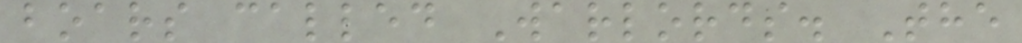boars called Warlords. The
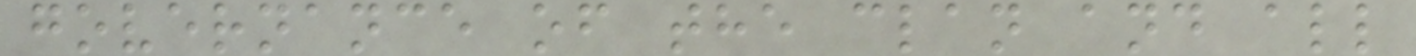governance of the clan and all
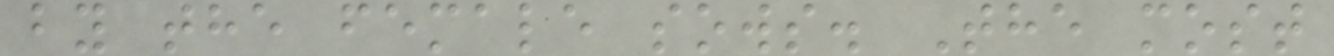by the female sows. The most
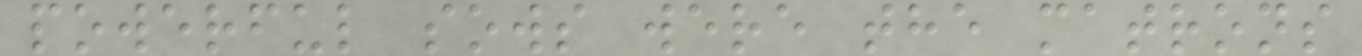powerful sows were the matrons
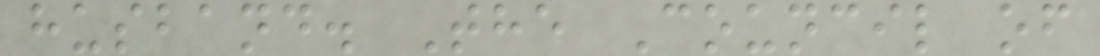husband. The Council of
